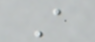A
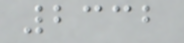2332
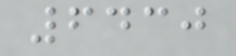6430
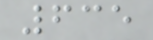635
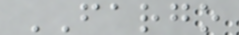FARGO
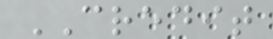CREDIT
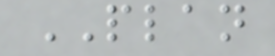PLAN
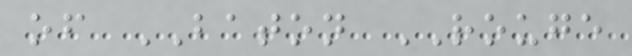of BATON ROUGE
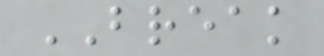BREAK
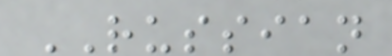RUSSIAN
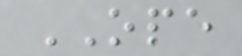OPE
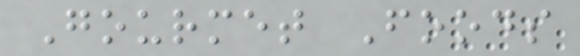Gourmet Foods
